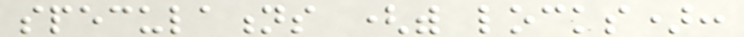speculations (with locks):
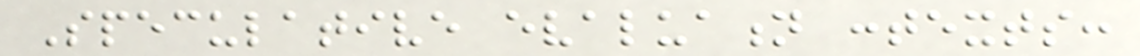Speculative evaluation contexts:
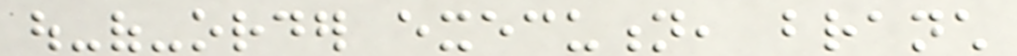out-of-order execution, branch
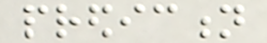prediction
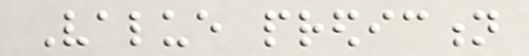Value prediction
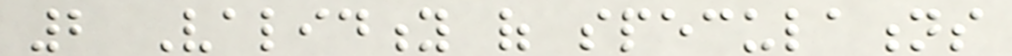2 Validity of speculations
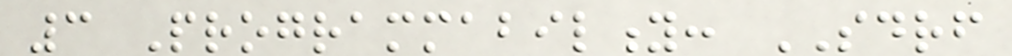3 Programmability: SDRF
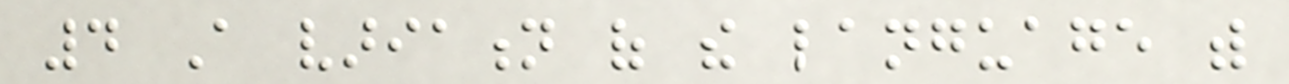4 A variation of the language with
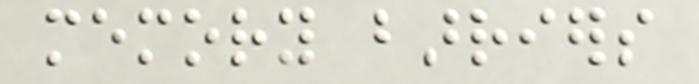memory barriers
